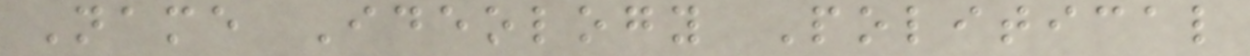Name Ideology Political
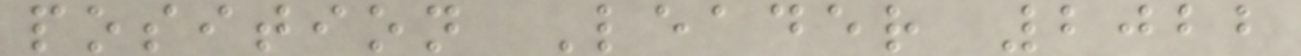position Leader 2022
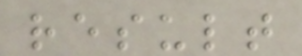result
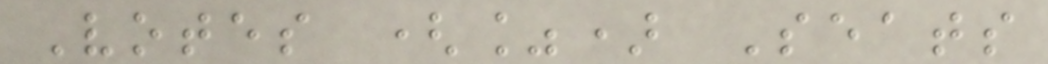Votes (%) Seats
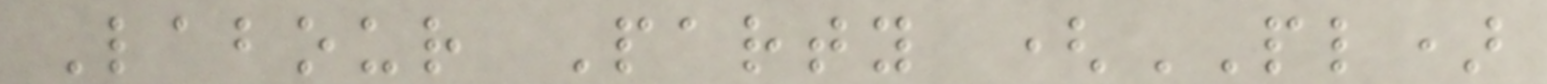Labour Party (PL)
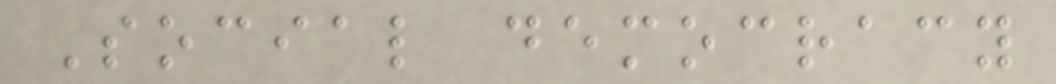Social democracy
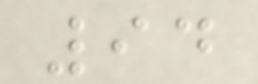94
